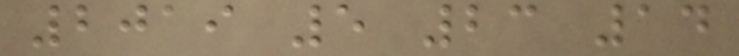2019 5 23 14
